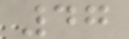47
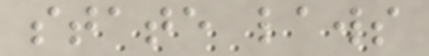state laws
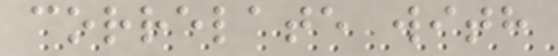correlate with
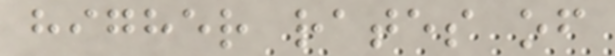higher rates of
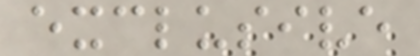exclusive
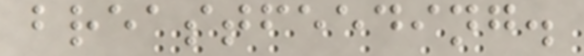breastfeeding.
